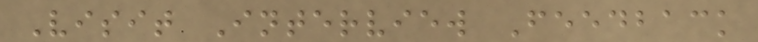Visit Interview Feedback
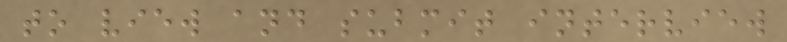to view and submit interview
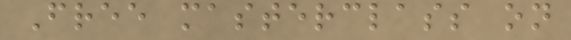Free masterclass on
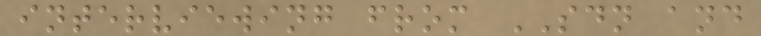interviewing from SDN and
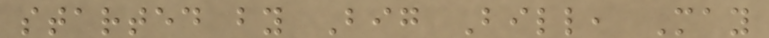started by Big Bill, May
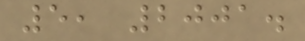5, 2001.
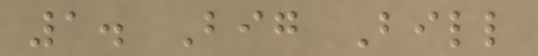1. Big Bill
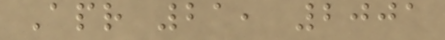Apr 21, 2001
